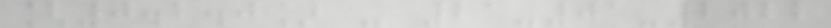[0.2.0] - 21-01-2022
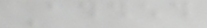Added
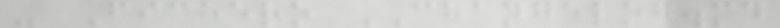- Fichero CHANGELOG.md
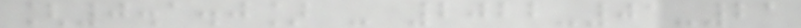[0.1.0] - 2022-01-21
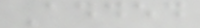Added
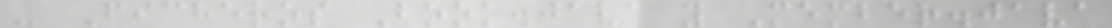- Ficheros Book.java y Member.java
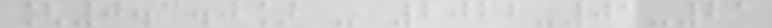[0.3.0] - 2022-01-21
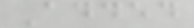Added
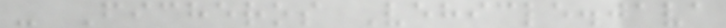- Ficheros Vehicle.java
